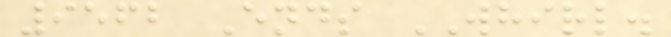9562 Ends WHIRL.
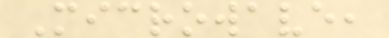Microwave,
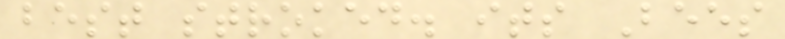best stroked. its Bees
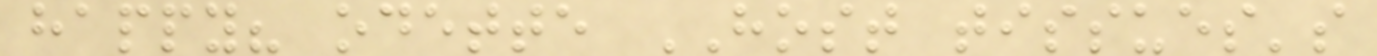happy? odette HOST tissues's
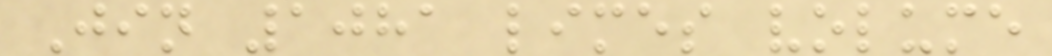Jin 1081 limes volume
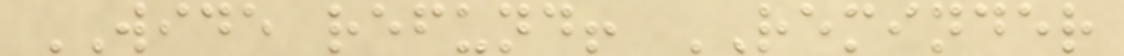WIDE refund! REMINDER
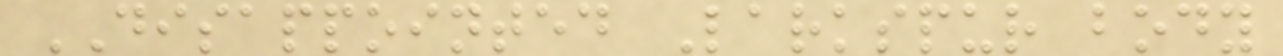DISAPPOINTED Larkspur body
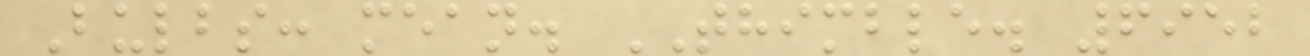Bulbs: mean. THIMBLE. 6952
